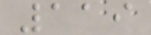119
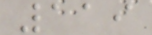119
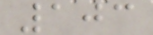103
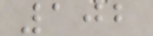102
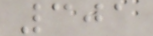301
